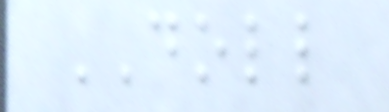DOLL
